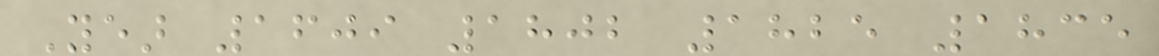Year 1609 1802 1825 1835
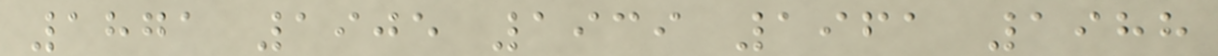1871 1905 1939 1961 1988
